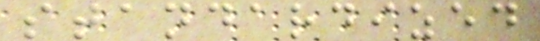standardized
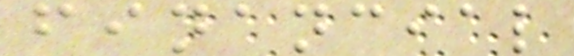financial
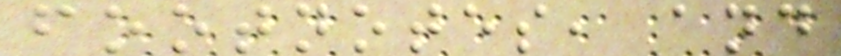footnotes, and
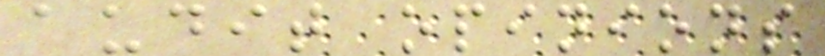audit opinions
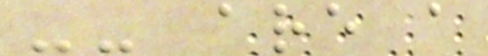-- are a
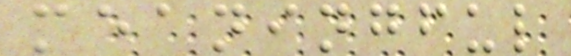meaningful
